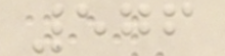576
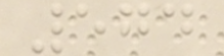574
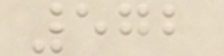572
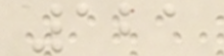121
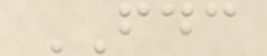FDC
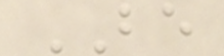BE
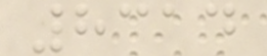8314
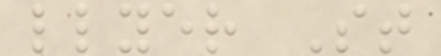llyer St
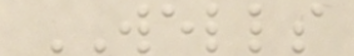WELLS
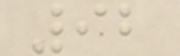92
